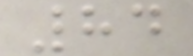84
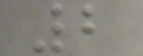2
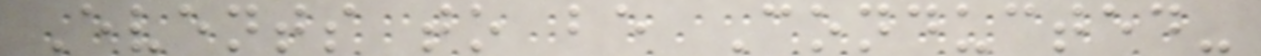Events to be Conducted-
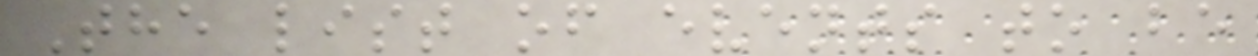The list of events to be
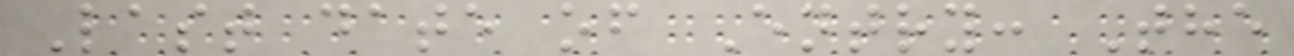Last date of Entry: The
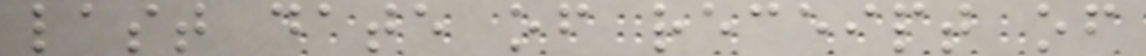last date of receipt of
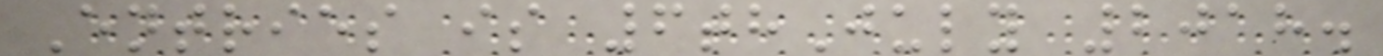Entries is 6thJuly 2018.
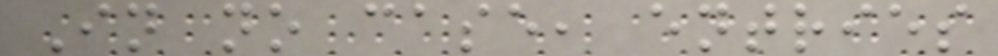In no case, entries
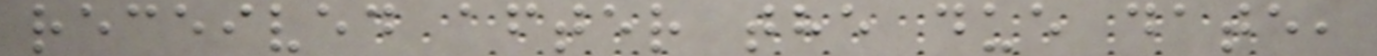received after the due date,
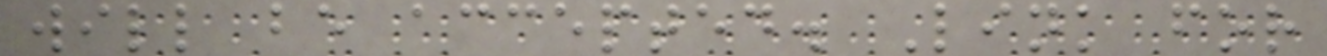will be accepted. Link for
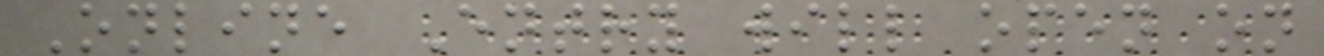Online Entry will open on
